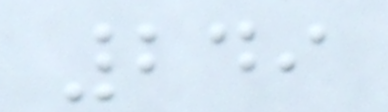249
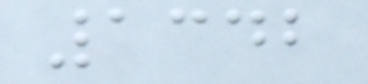1342
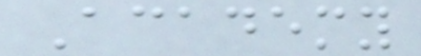Academy
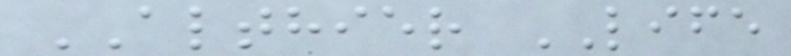ALTHIER LIFE
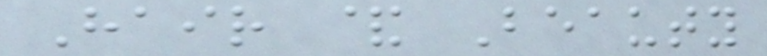Hair & Beauty
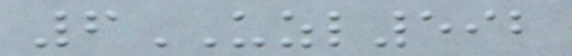6UZL592
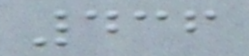436
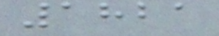1821
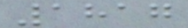1817
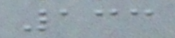133
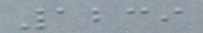1239
